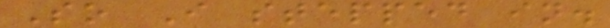So I stepped in.
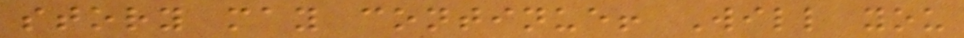story may continue! Will you
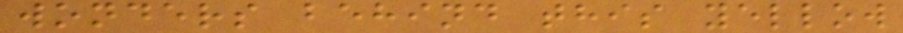wonders behind this yellow
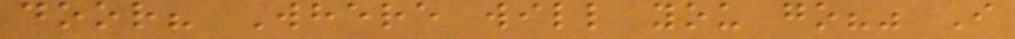door? Where will you go?" I
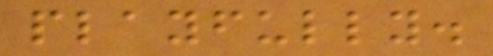playfully.
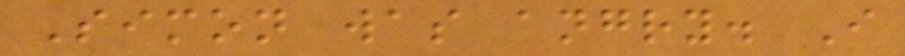Simon was angry. I
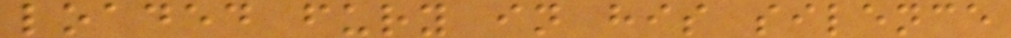loaded fury in his silence
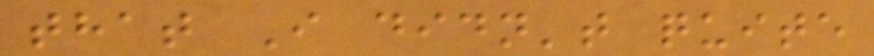that I didn't quite
